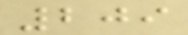209
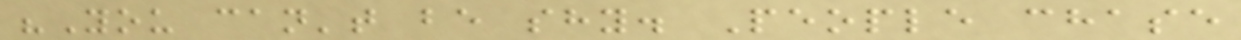"You can't be shy. People chase
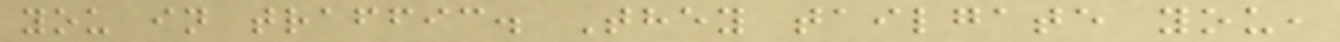you in traffic. They tailgate you,
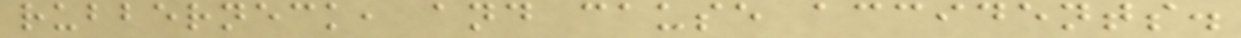rubberneck, and cause accidents.
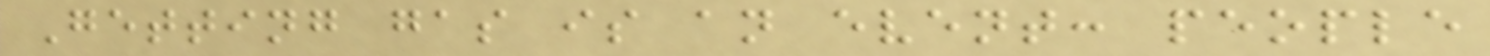Getting gas is an event: people
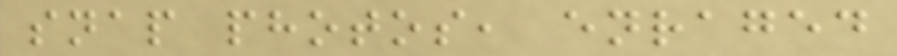snap photos, enraged
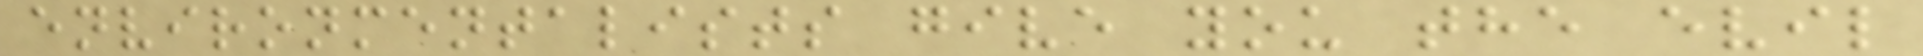environmentalists give you the evil
